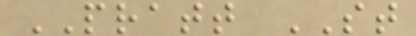PRATT ST
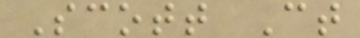Scott Ct
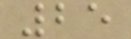25
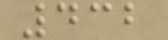432
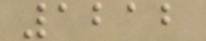1212
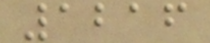1216
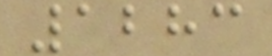1283
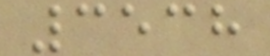3538
